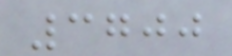3700
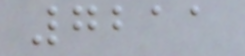7211
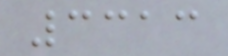3313
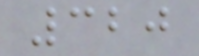320
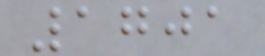1701
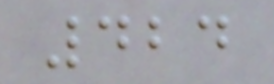424
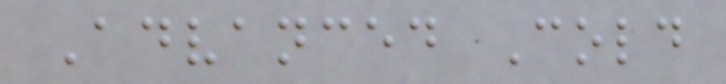Advanced Cold
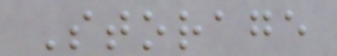Storage
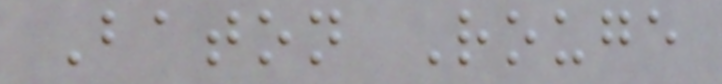Baton Rouge
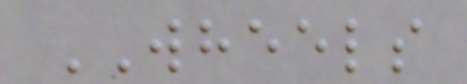WHEELS
